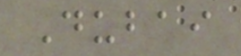Dubai
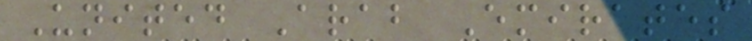United Arab Emirates
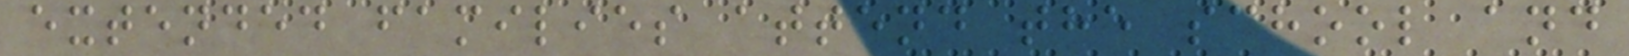extended families attend the school and
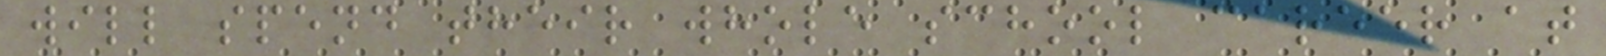will spend their whole school career at
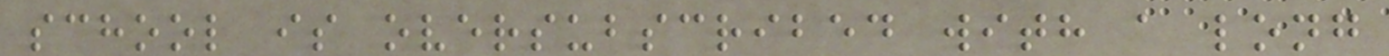school is oversubscribed with a long
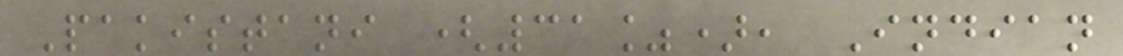Pakistani (31%), Indian
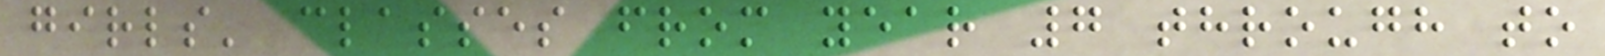girls' classes from year 7 through to
